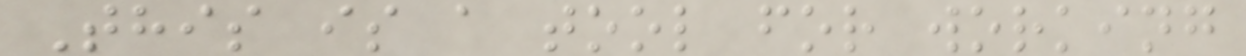This is a tool for working
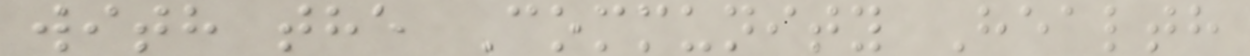with the Community Health
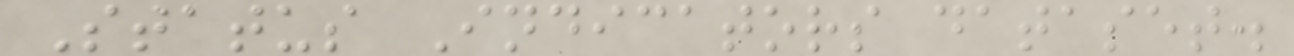Status Indicators dataset.
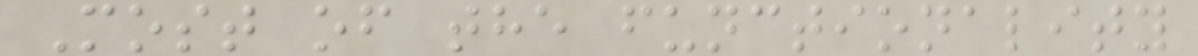Most of the functionality
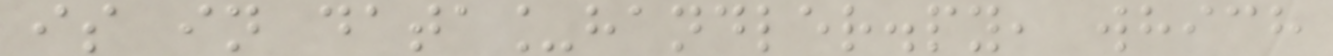is in data_handler.py, which
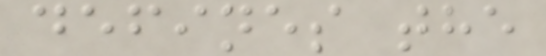defines the
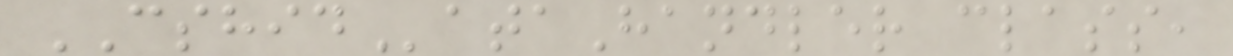CSHIDataHandler class,
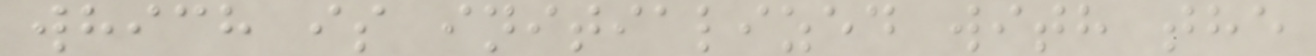which is initialized with the
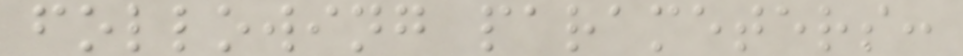following parameters:
